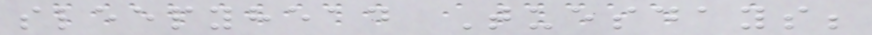sleepyhead Tuesdays;
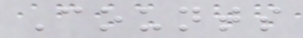Counts
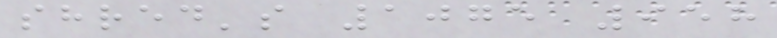shred's 1075 958
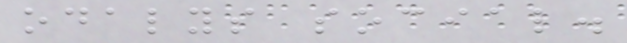odalys social.
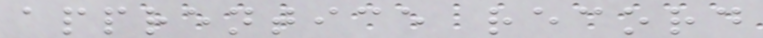apprentice record
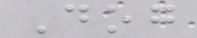Dog
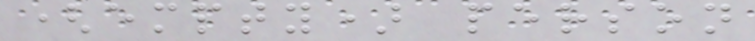(empty) person
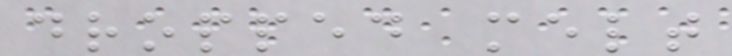dropped melt
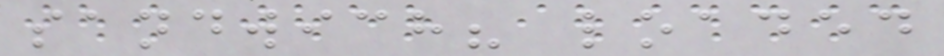sandwich? loaded
